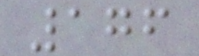176
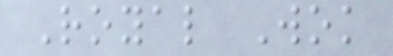Royal Wok
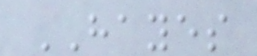HAYES
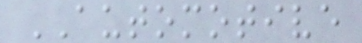AUTOMOTIVE
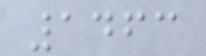1463
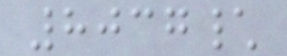8037\
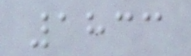1833
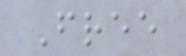Free
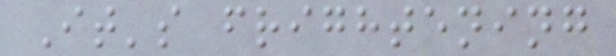It's frightening
